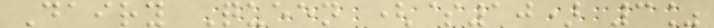Dairy Queen ($10) 3%
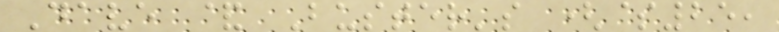Dave & Buster's ($25,
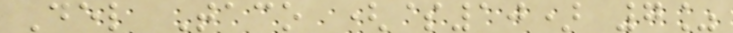Del Taco ($10) 7%
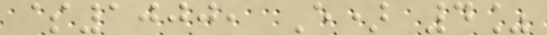$1000, E) 4%
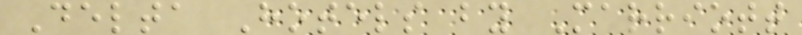Delta Hotels by Marriott
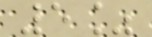5%
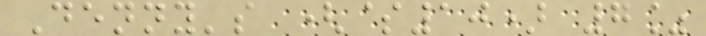Denny's ($10) 7%
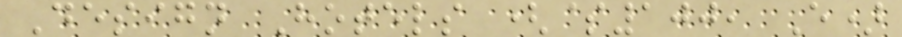Design Hotels ($100, E)
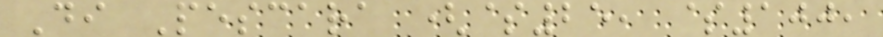Di Pescara ($25, $100,
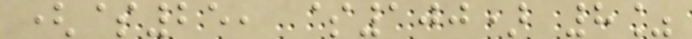($25, $100) 8%
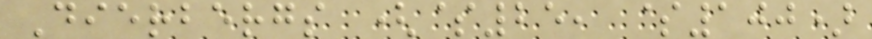Dierbergs ($25, $100)
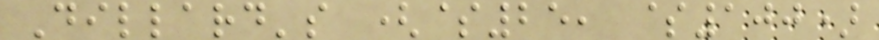Dillard's ($25, $100)
